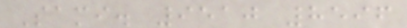Sami. 9510 8596
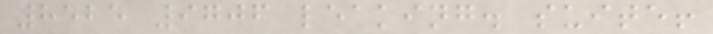8525 9706 leaking. suite!
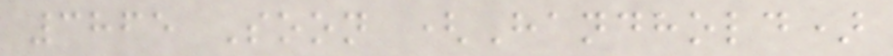3865 Soon (Handhold)
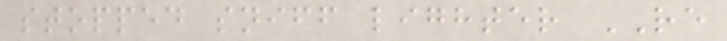stopped sniff lighter RE
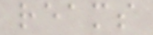reams
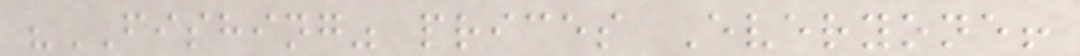"FISHING" prices Everyone!
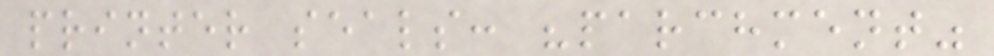printer seals: "parchment"
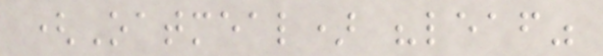(Oatmeal) "leaf"
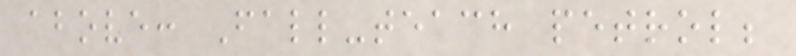above: Fall-teach petrol;
